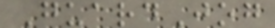GuardJog
